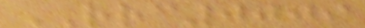RRC0009
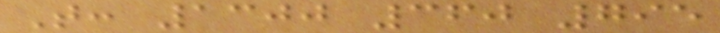T: 1300 360 795
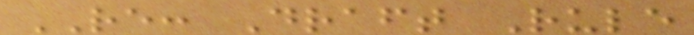RE: Draft Rule
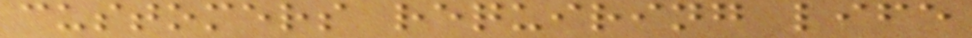customers requiring life
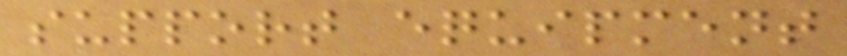support equipment
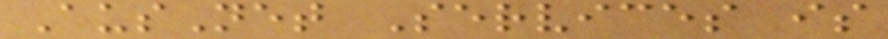AusNet Services is
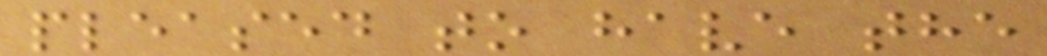pleased to have the
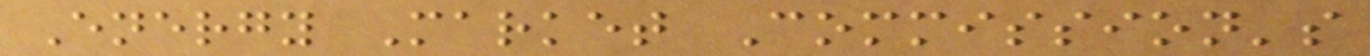Energy Market Commission's
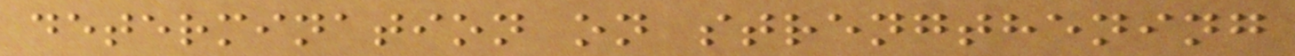determination on strengthening
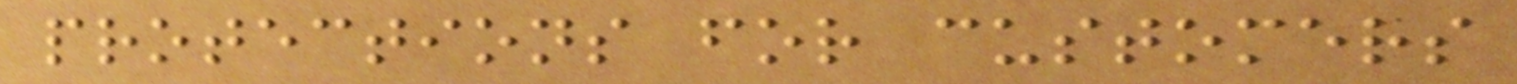protections for customers
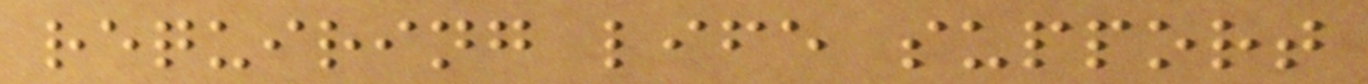requiring life support
